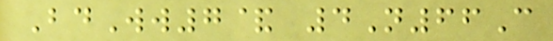BdWw7& 4N66C
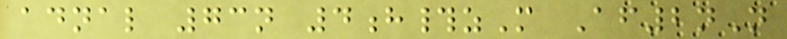adnal 73n 4h#zM Af2nN
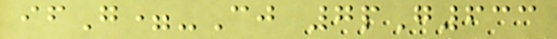ifG=-Cj 7pG633
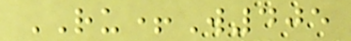RU+W405
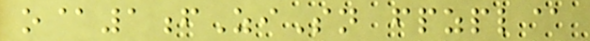o@1fZiSn fpzpl@
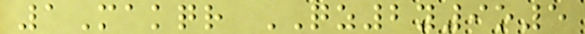1Makqr QZ2y9o5
